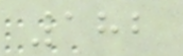182
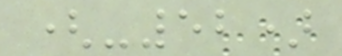(-52)
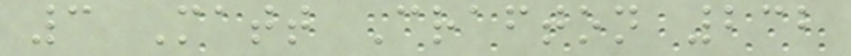3 Matt Crafton 232
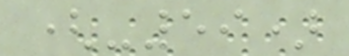(-59)
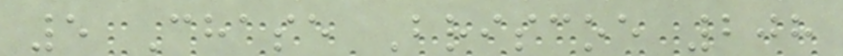5 Chase Briscoe 208
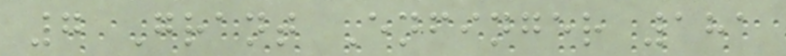7 Grant Enfinger 181
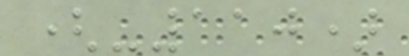(-110)
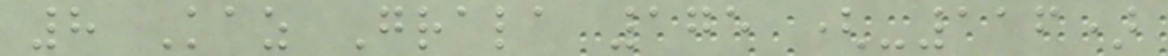8 Kaz Grala 175 (-116)
